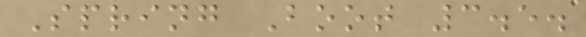Spring Boot 3.5.
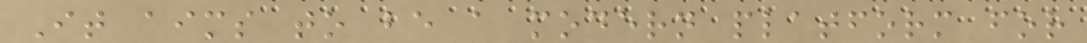It aims to be a modern platform for
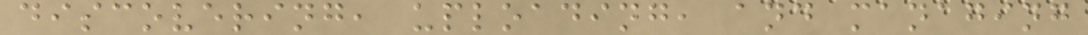discovering, uploading, and managing
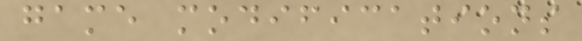game modifications
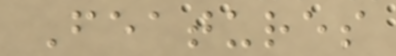Features
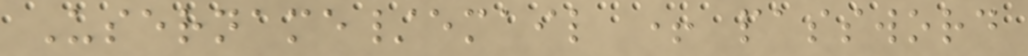Username/email + password
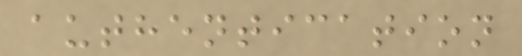authentication
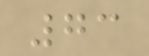73
